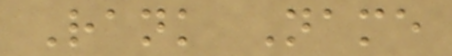Rank Name
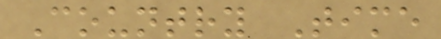Country Time
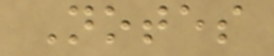Notes
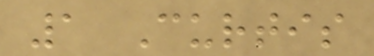1 Curtis
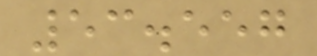53.557
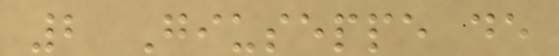2 Giuseppe de
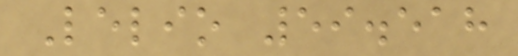Lelio 59.518
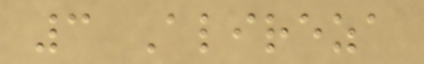3 Alireza
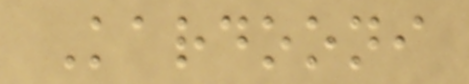Kardooni
